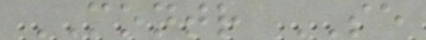MONTR SE
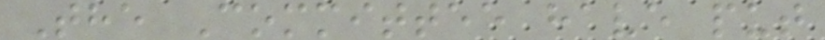The Committee have put
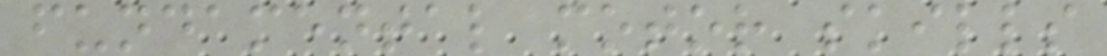fundamental motor skills
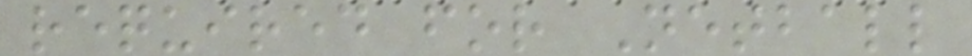required for Netball
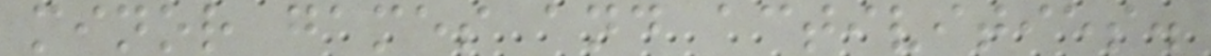minor games and activities.
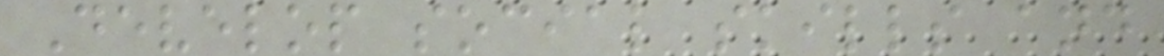Develop social skills and
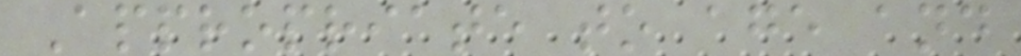Appropriate to age and
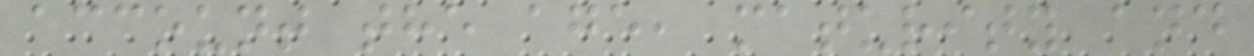account the age, maturity and
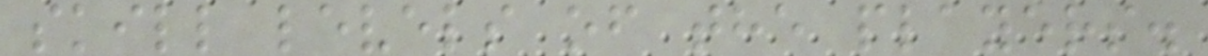skill levels of the players.
